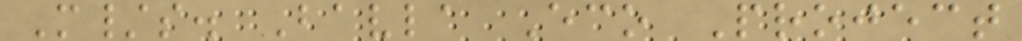M/s. Bavla Eco Project
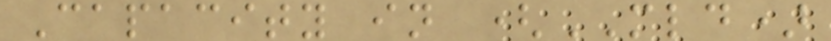Capacity in (MLD)
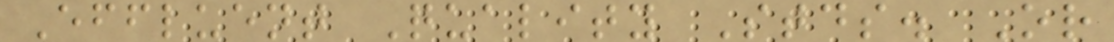Effluent Quality Stds. Or
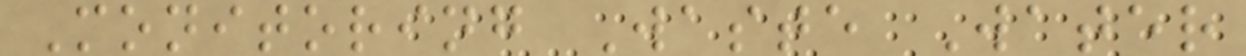Monitoring Waste Water
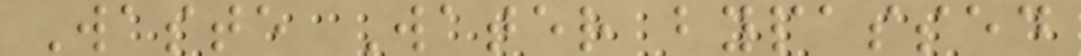Waste Water bypassed
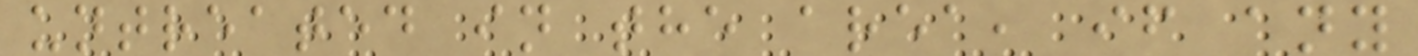untreated in the area, if any
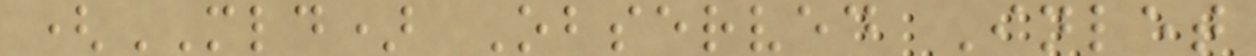(MLD) Observed Inlet
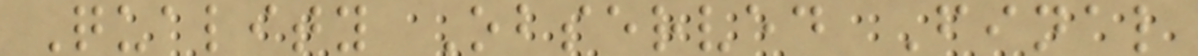Quality Observed Final
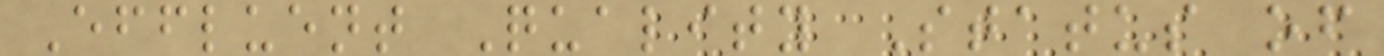Effluent Quality Status of
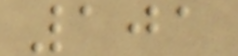101
